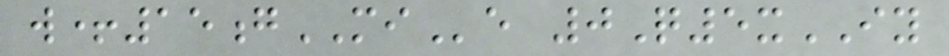w+15gMIe 0Q5xIY
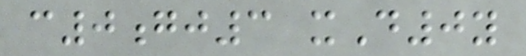c0gj3 xD0y
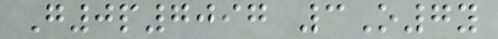G0p7097 3O7y
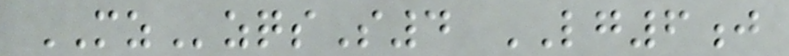MZzqsS4 LG6j
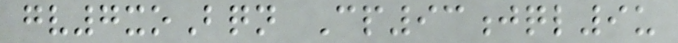gv7xoBqn Cp93jql9u
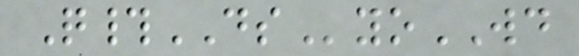Q#DSyoWD
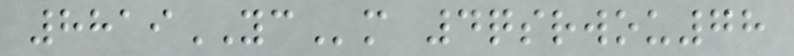8819YCm 4qsrwou78
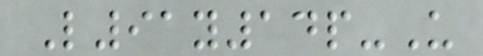L91y14p-U
